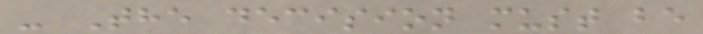- The decision must be
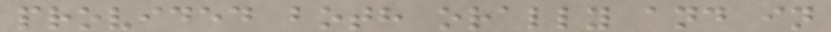provided both orally and in
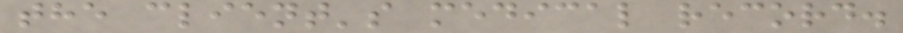the client's medical record.
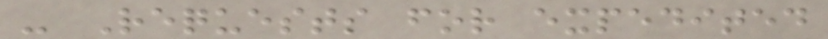- Requests for expedited
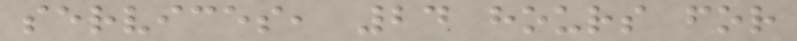services, 24 hours for
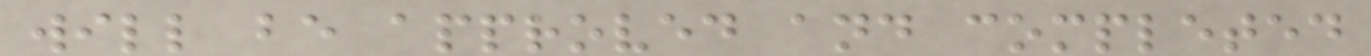will be approved and completed
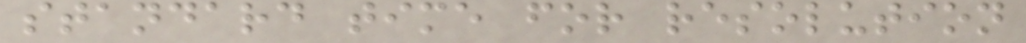standard time for resolution
